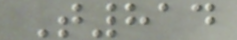T814
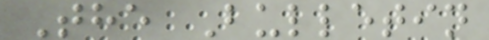The Bulletin
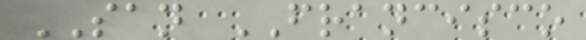SAN FRANCISCO
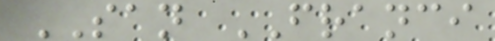SAN FRANCI
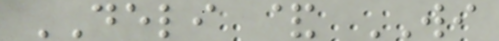DELI & WI
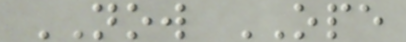NOW OPE
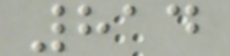814
